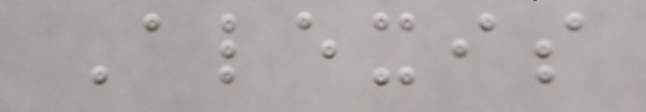Alexis
